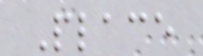Place
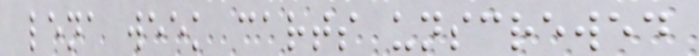lena week carts unscrewed
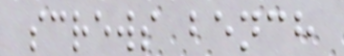screws bench
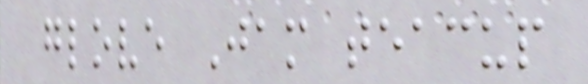glove Jam teacup
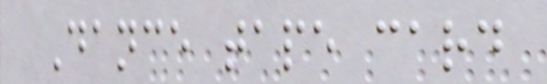Dance tape card
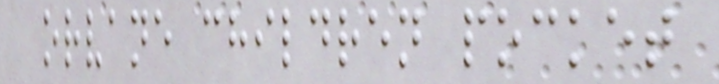orvane children pocket
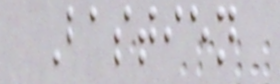Bastien
